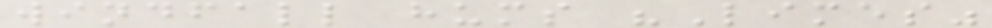windfall hums "Limes"
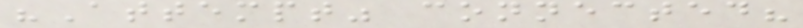"Attempt" connected?
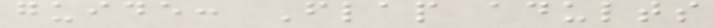guide: Flap adults
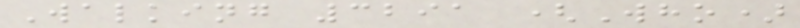Walking 3291 (Who)
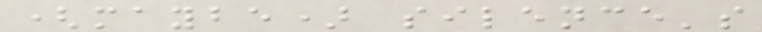(maybe) silence's
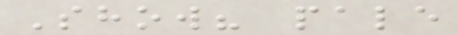Show? pale
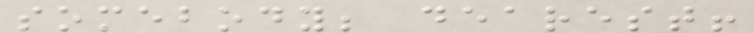somebody; dearest!
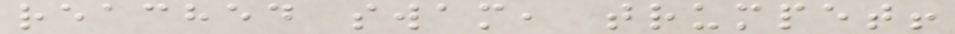reached swam, trumpet!
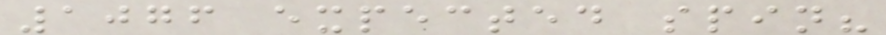1076 expected spin?
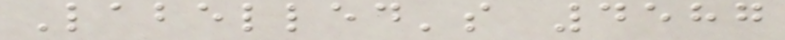Labelled's 4587
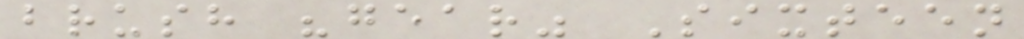brush "gear" Sixteen
